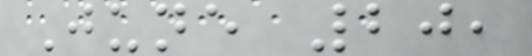June 20,
